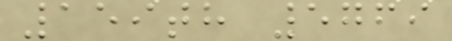159th 5769
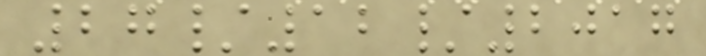27/12/2017
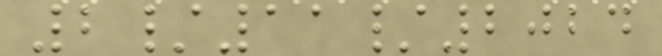2/11/2024
